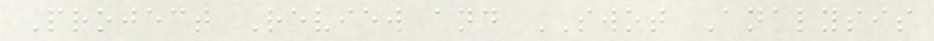Project Review and SWOT Analysis
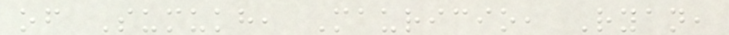of Sumukh, Mauricio, Ryan,
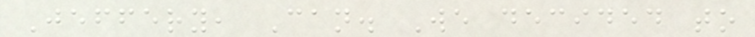Jeffery, Can. We decided to
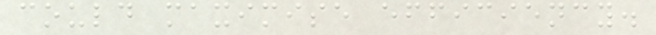could maximise efficiency.
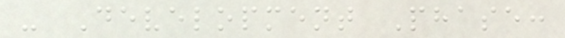- Development Phase:
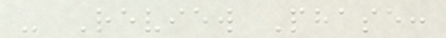- Review Phase:
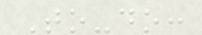To-do:
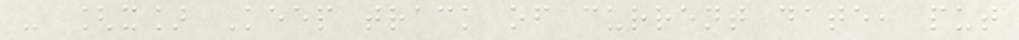- [x] Keep track of current date, put
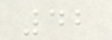42
